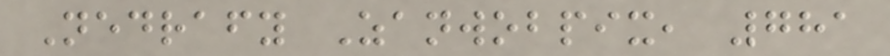Nedrafy Zanwobpix, 781
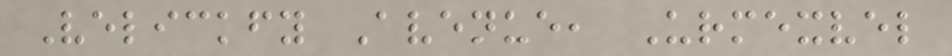Velickfy Avenue, Urmexvel
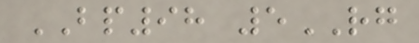BP98 5RG
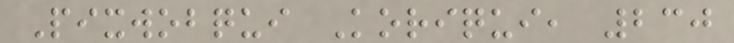Pixwobqui Koriqui, 230
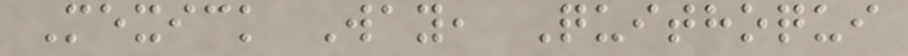Mexick Way, Quithoqui
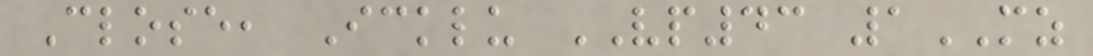Close, Icklu VP43 1MZ
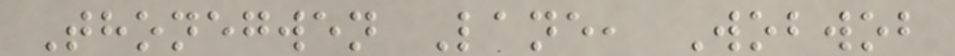Thonegwen Lane, Wobwob
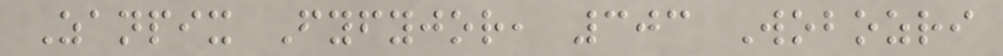Zanpix Fyfyjor, 303 Wobozri
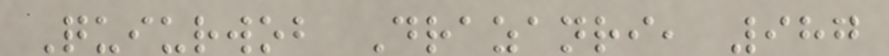Quiurwob Drazanri, 987
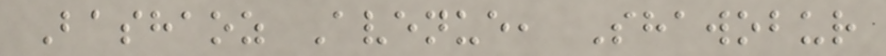Bashaoz Avenue, Shawobur
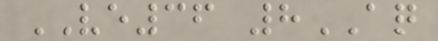VE36 8AQ
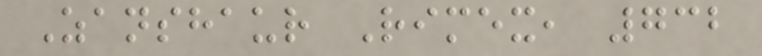Zanshaur Rimex, 732
